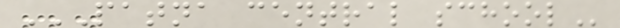PATNA CENTRAL SCHOOL
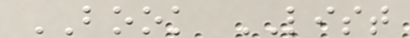BOOK LIST
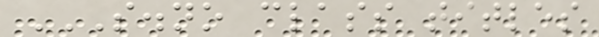S.NO CLASS TITLES
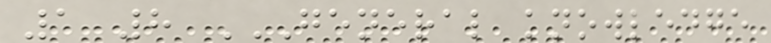1 8 GENERAL KNOWLEDGE
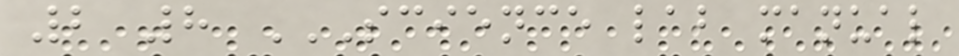2 8 SCIENCE LAB MANUAL
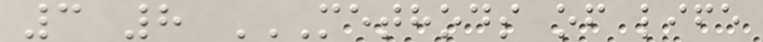3 8 METHODS OF LIFE
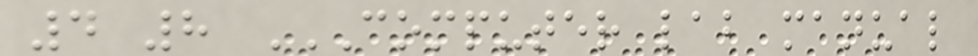4 8 COMPUTER LAB MANUAL
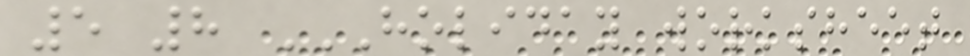5 8 HOLIDAY WORKSHEET
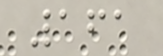161
